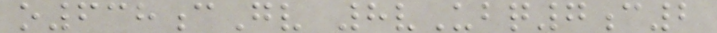o638cGv 8vUbq7c2
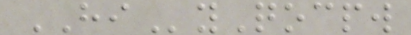HIyQocpw
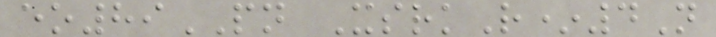eo89PN XsrkR*4N
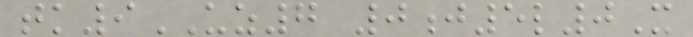tk9UZ7 0j5l0X
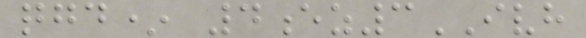qgd* 4ez3IVH
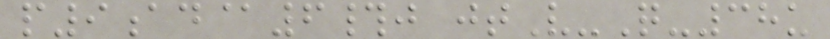p9ad@6#j jtV-Q-38u
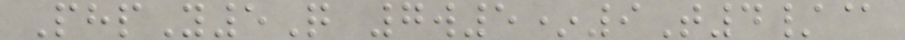PhpY5Q 7w5*9T4/@
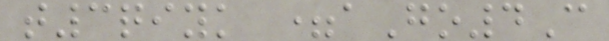t3qiyk =aGo4C
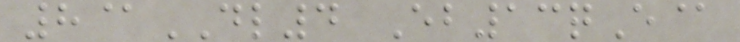8@DL4 Eb13qE@
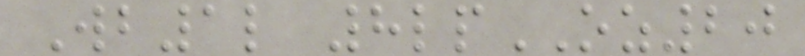Wb1l 8lpOZ20
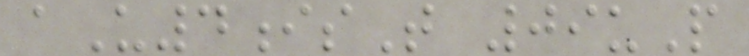aU4isT 09uP
